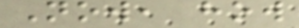Now, how
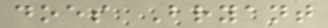does Bryant
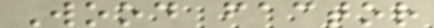Wood factor
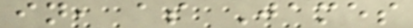in, as James
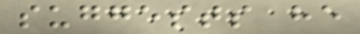suggests he
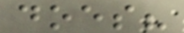does?
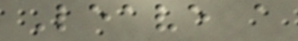Leave a
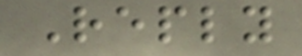Reply
